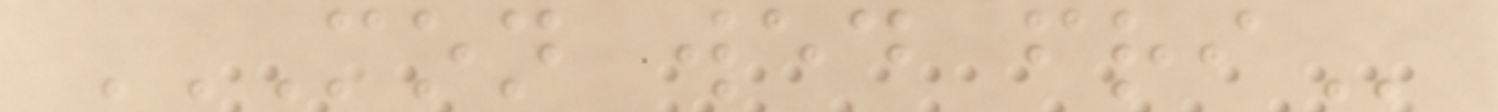MON WED FRI
